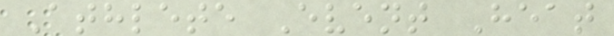Athlete Event Heat
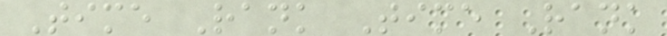Time Rank Time Rank
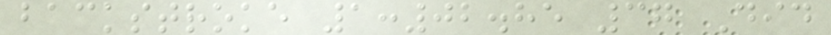backstroke 1:02.85 37 Did
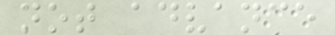not advance
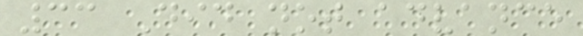33 Did not advance
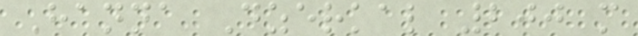Hanna Dzerkal 200 m
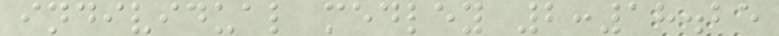individual medley 2:18.25
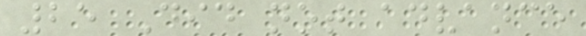25 Did not advance
